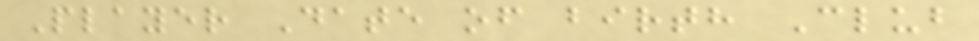Player Date of birth Club
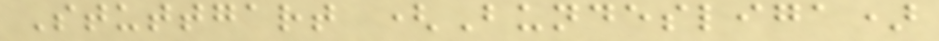Stuttgart (Bundesliga)
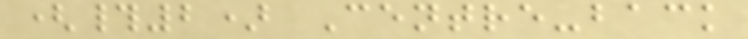(#2) Centre-back
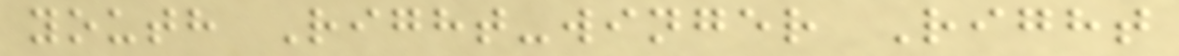youth Right-winger Right
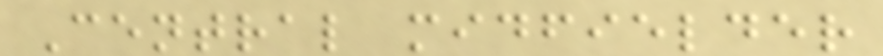Central midfielder
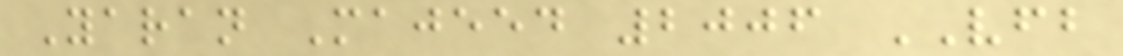Yaran Majeed 2006 VFB
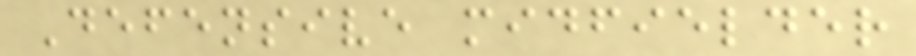Defensive midfielder
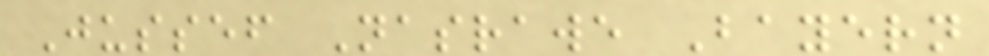Jussef Nasrawe Bayern
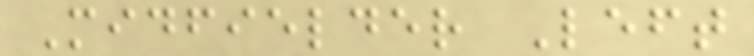Midfielder Left
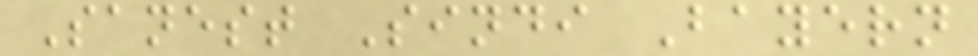Sanest Sindi Bayern
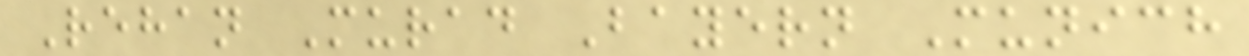Rehan Murad Bayern Munich
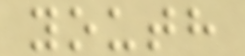youth
